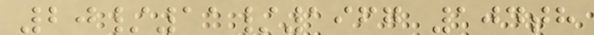20/11/1967 104th
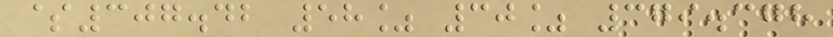$307.42 58% 30% 379.378
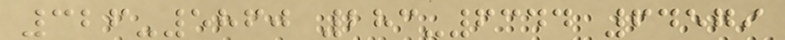326-5860 283-6344 64579
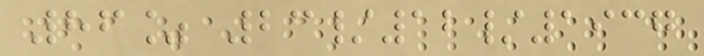86% 23/12/1937
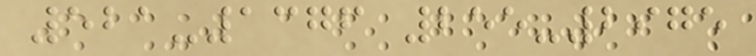521-1376 255-2975
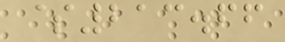$213.66
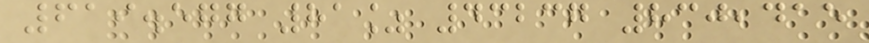619.577 81% 43237 830,415
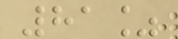81%
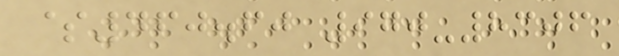$460.60 970-8306
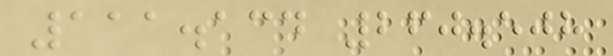111.134 260.508
